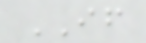IF
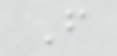F
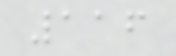116
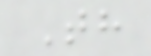Th
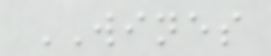WINES
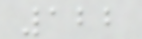122
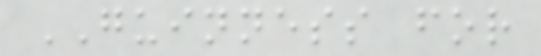GUINNESS for
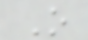O
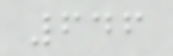646
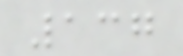137
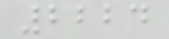2224
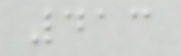413
